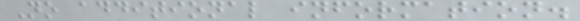No additional information.
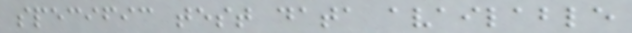specific test data available
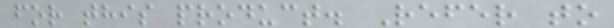for this product. Refer to
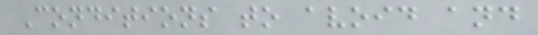Conditions to avoid and
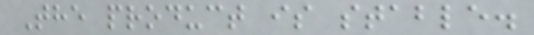The product is stable.
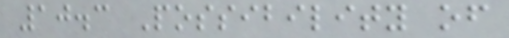10.3 Possibility of
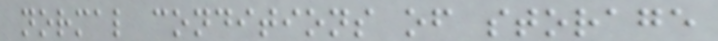normal conditions of storage
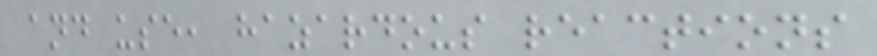and use, hazardous reactions
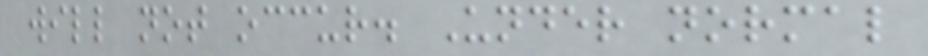will not occur. Under normal
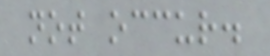not occur.
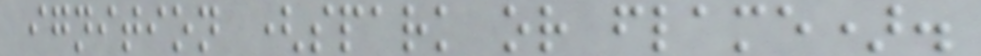ignition (spark or flame).
